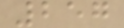257
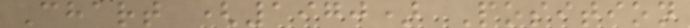Chart (1970) Position
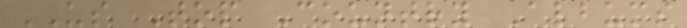US Top Country Albums
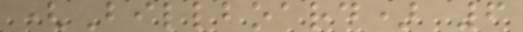(Billboard) 6
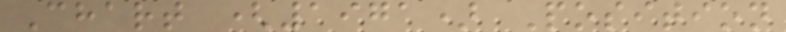Chart (1971) Position
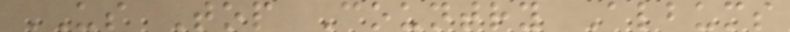US Top Country Albums
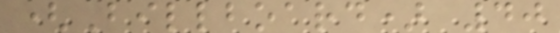(Billboard) 40
